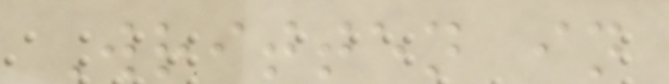Written in
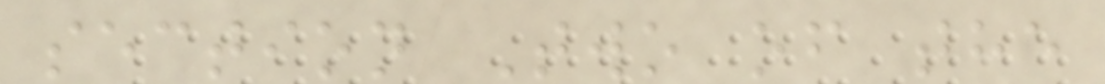section Two of the
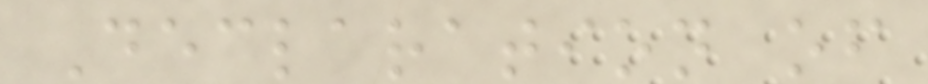Declaration of
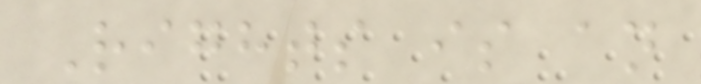Rights is an
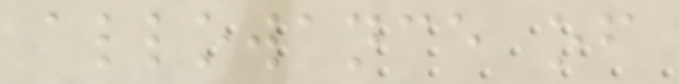allowance of
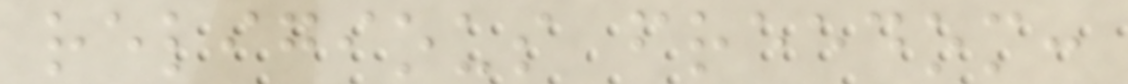religious freedom:
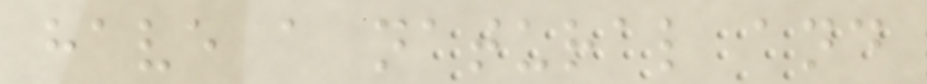have a natural and
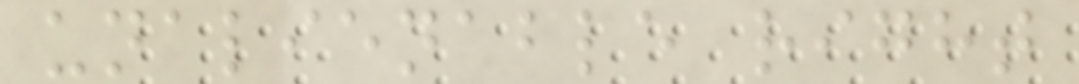unalienable right
